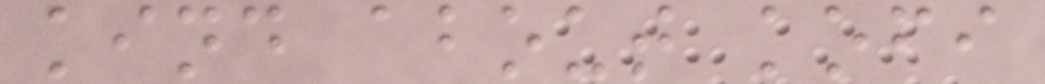kind about kofi
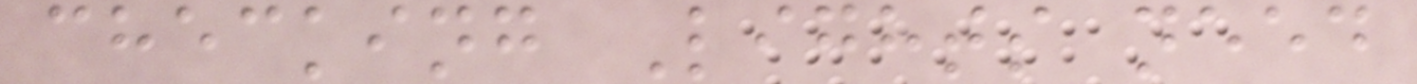checking Lights need
